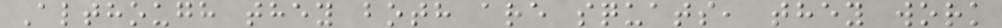Although they both are squats, they work
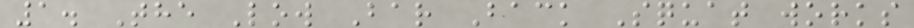1. The Low Bar Back Squat works
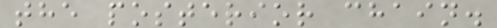the posterior chain.
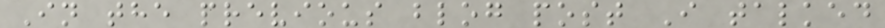In the previous blog post I talked
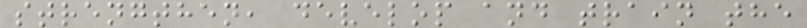strengthen, develop and train the
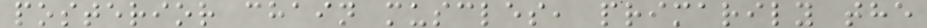posterior chain muscles, primarily the
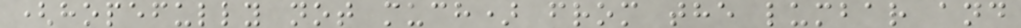(hopefully not much) from the lumbar and
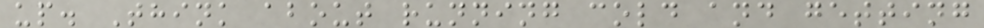up. Think about running cold and getting
